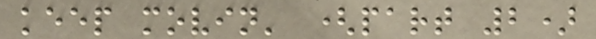keep movin' (part 2)
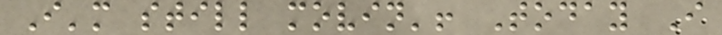I'm still movin'! Today I
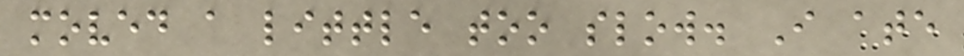moved a little too slow. I ate
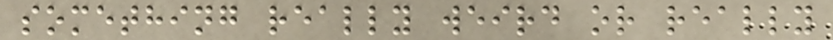something really weird or really
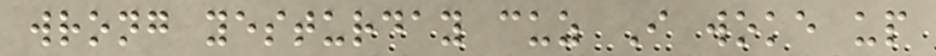wrong yesturday cuz I woke up
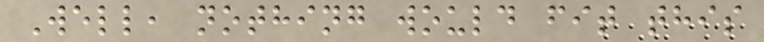Well, nothing would fit this
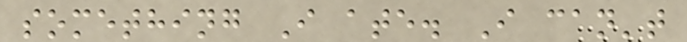something I ate. I can't
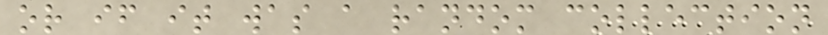or if it was a random collection
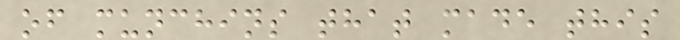of munchins that made this
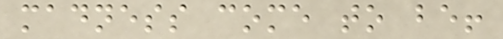madness come to be!
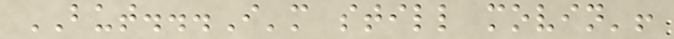BUT...I'm still movin'!
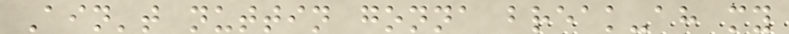Ain't nuttin gonna break-ah my
